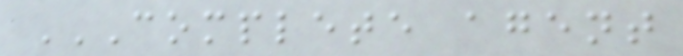COMPLETE AGENT
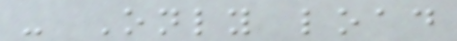- Only load
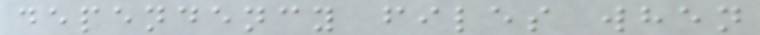dependency files when
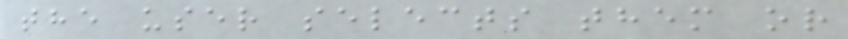the user selects them or
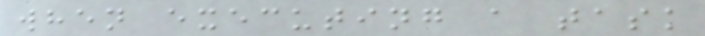when executing a task
